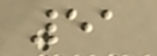51
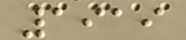1919
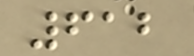612
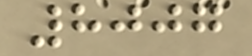8007
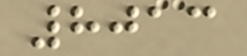8013
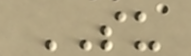SU
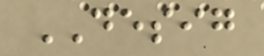DESIG
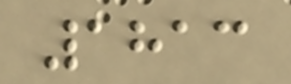1813
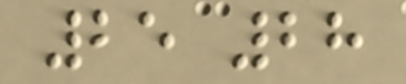25 28
